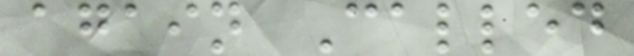again Called
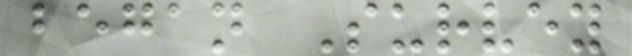began Survey
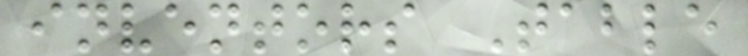inventors Table
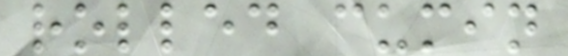rolled cumin
